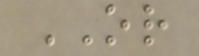OR
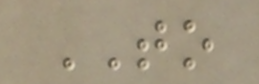TO
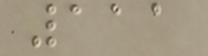111
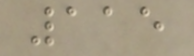115
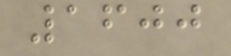1600
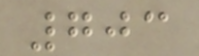703
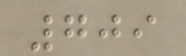709
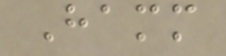Hamm
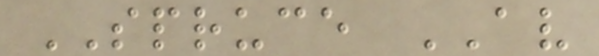SPRUCE AV
